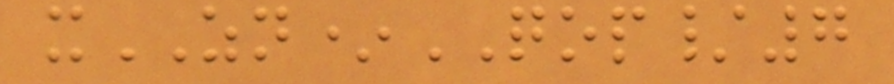xZN*QOP/7
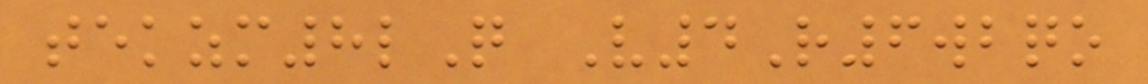tekzm8lQ V4R6wbqo
